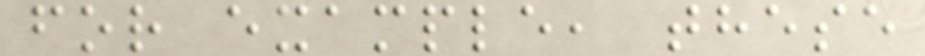for example, these
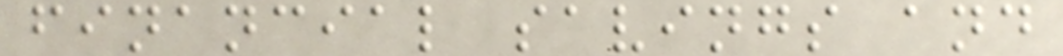financial savings and
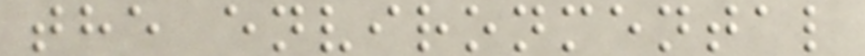the environmental
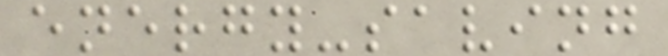energy-saving
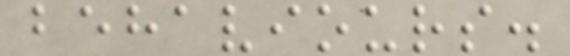behaviours.
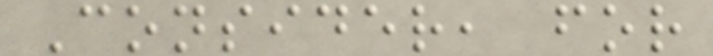Consider, for
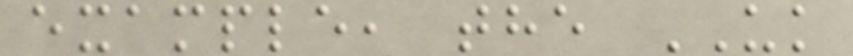example, the UK
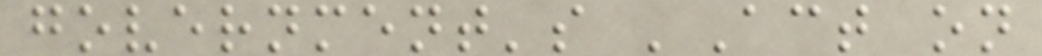government's 'Act on
